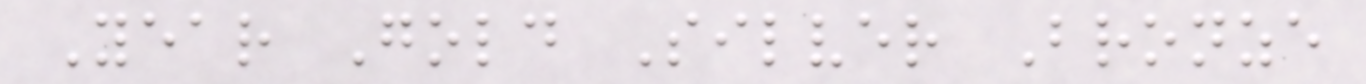Year Gold Silver Bronze
